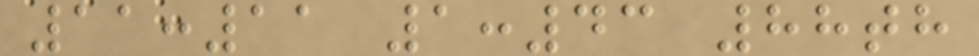11:11 1:43 88th
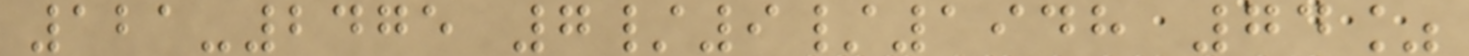121-2475 7/9/1948 74%
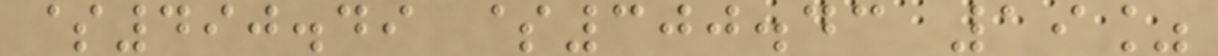$490.49 $300.43 19%
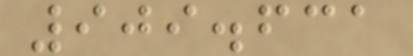909.631
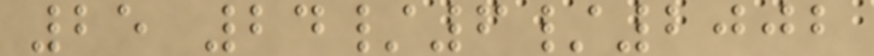25 24/6/2002
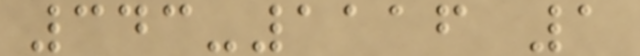343-1116 1
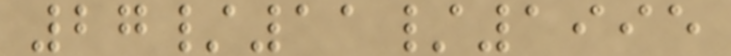27/11/1995
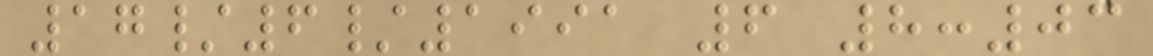17/6/1991 6 8:03
